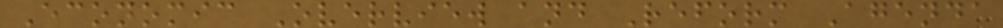Economic Overview and Reform Agenda
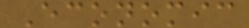Economic
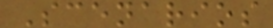Scenarios
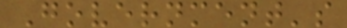Government's
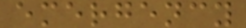emergency
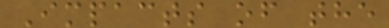Impacts of the
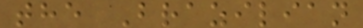the Brazilian
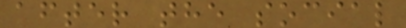after the social
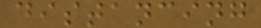distancing
